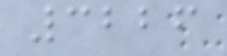3226
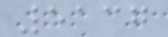5137
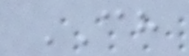CH
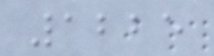1225
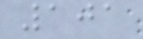101
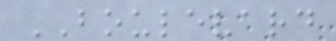BOULEVARD
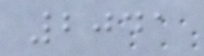2041
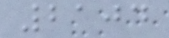2104
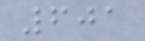601
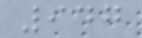947
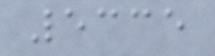5335
